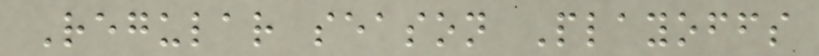Regular season Playoffs
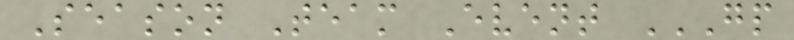Season Team Event GP
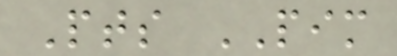Pts PIM
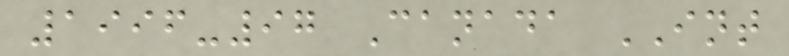1996-97 Canada INT
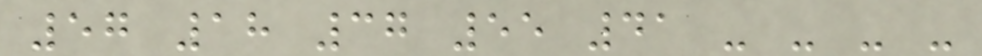57 18 37 55 41 - - - -
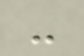-
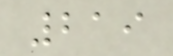219
